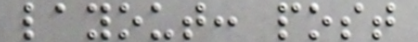layout: post
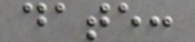date:
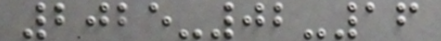2025-02-16
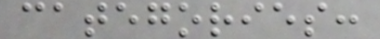categories:
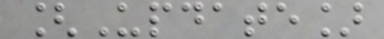[Update]
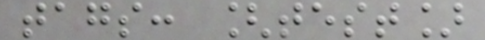tags: [test]
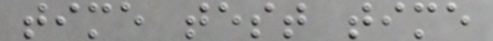time test time
